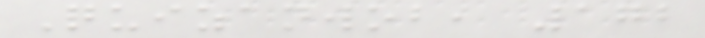Quizanwob, 172
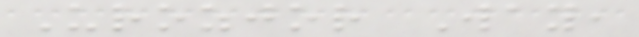Urozjor Way,
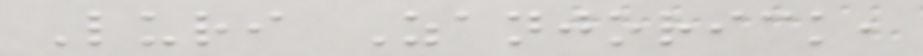Luri Zanjorick,
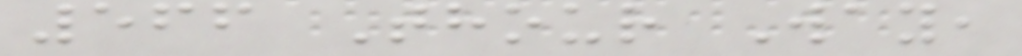566 Thour Way,
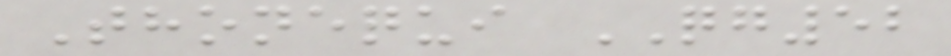Thonequi QG52
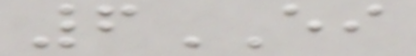6EI
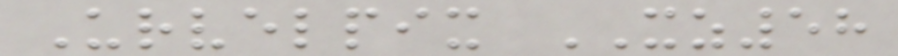Urvelpix XZ58
